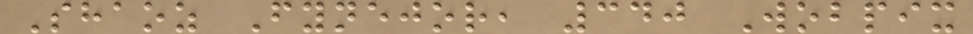Shaoz Fynejor, 340 Wobpix
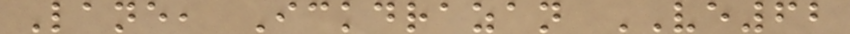Lane, Ickdrazan VE62
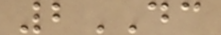2DC
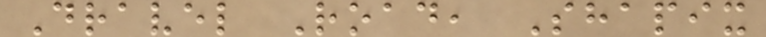Dravel Road, Shapix
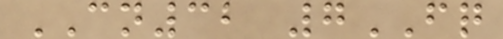CN32 7FQ
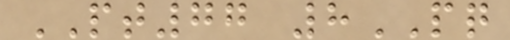PT77 8PQ
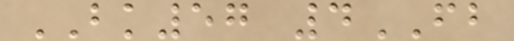BK57 4FB
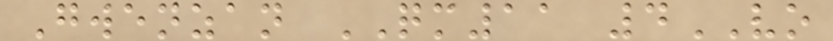Gwenzan QM11 4VO
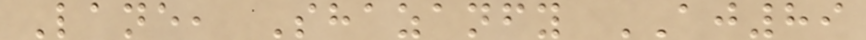Lane, Shazanfy AJ89
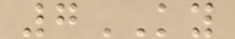7KY
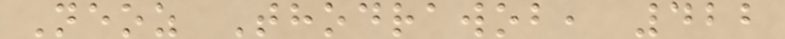Neoz Thodrawob, 422
